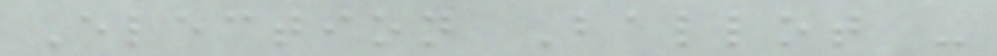Election Ballot -
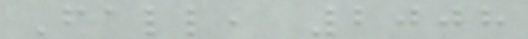Fall, 2008
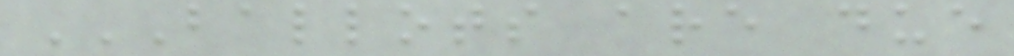BALLOTS ARE DUE
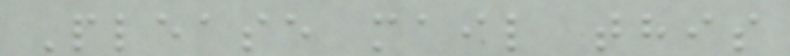Please mail this
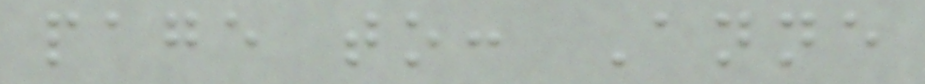page to: Anne
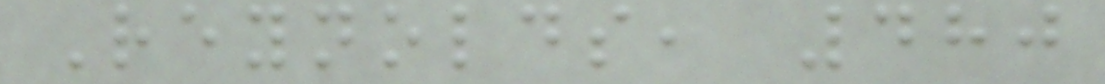Reynolds, 480
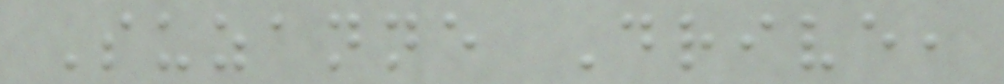Suzanne Drive,
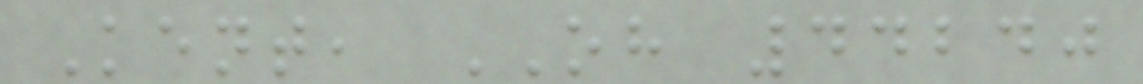Kent, OH 44240
